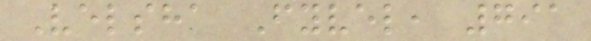Velsha Fyvel, 791
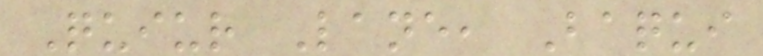Quiur Lane, Baqui
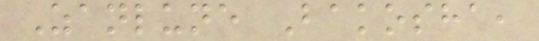Zanlune Bakosha,
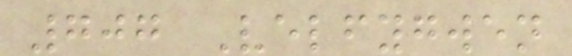707 Velfygwen
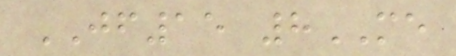JF15 8ME
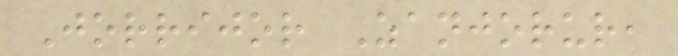Jorrijor Zanjorur,
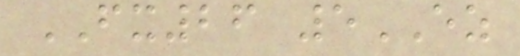FX26 5EZ
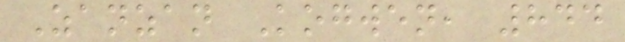Zanzan Kogwen, 844
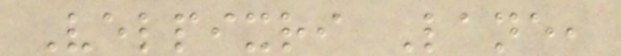Velpixri Lane,
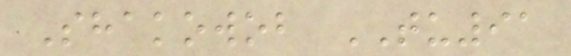Shakowob TU91
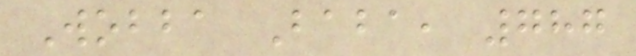Wobba Baba, 787
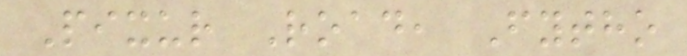Pixur Road, Fytho
